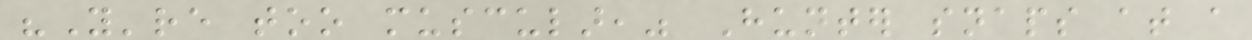"You're too muscular," Hunter snaps at a
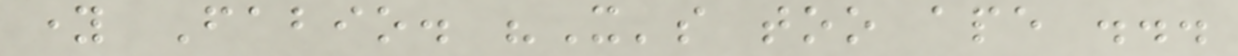young Fabio. "It's too ape ...
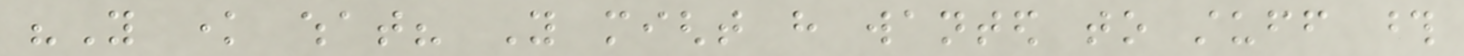"You know what? You might have wanted to stuff those
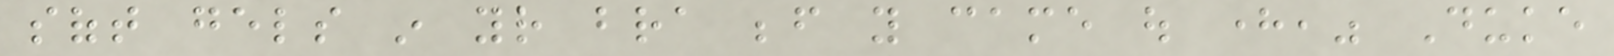soft gels in your bra before you came out here," Duke
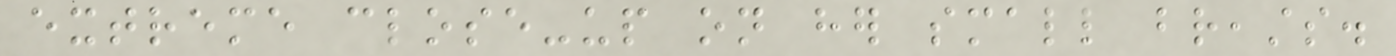extreme close-up on her small breasts.
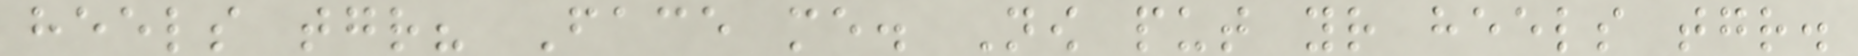heels together? Face me. Now put your heels together.
